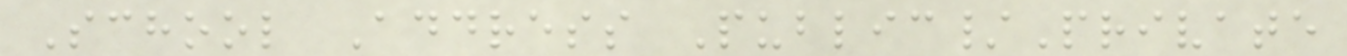School Address Public/Private
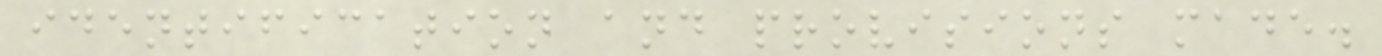identification and provisions made.
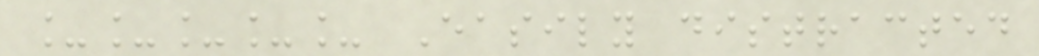_____ Easily distracted
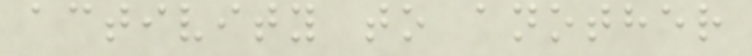activity to another
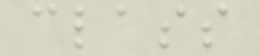class
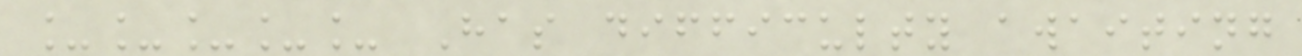_____ Has difficulty awaiting
